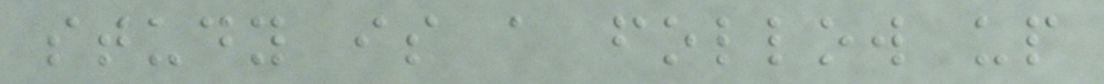study is a follow up
